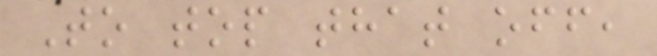To top that off,
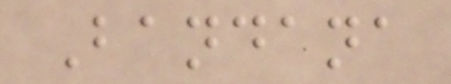Bandana
